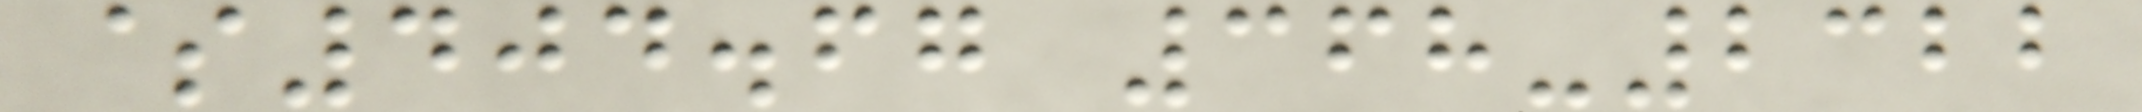$404.67 368-2322
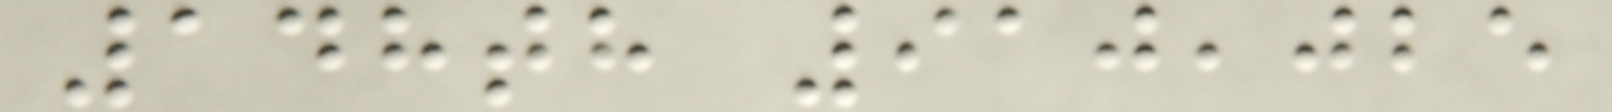148th 910,025
